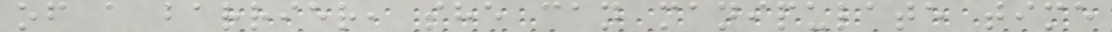of a barrier, she can manipulate time
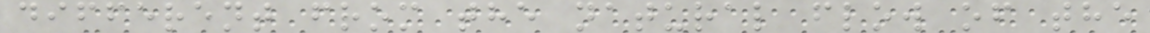different from the natural flow of the
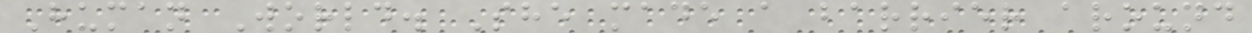Human World. She made a barrier around
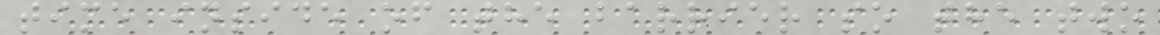time inside of the barrier so the two
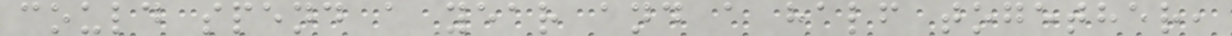could spend a year and a half together,
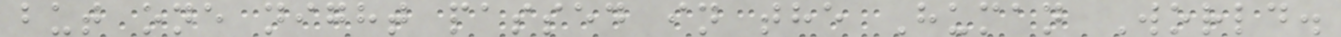but one night passed in the Human World.
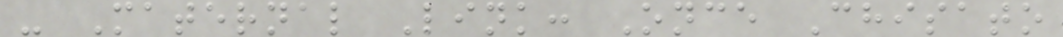- Maternal Link: Once Chisato
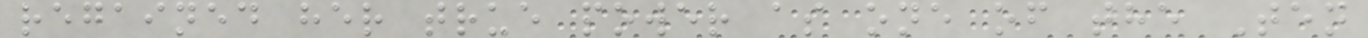regained her true power as one of the Ten
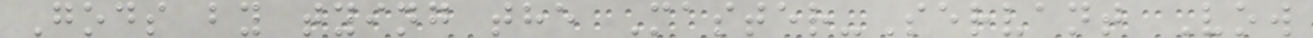Gods by tying the Master-Servant Vow
